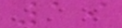19
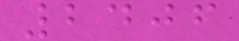2406
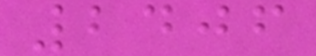2406
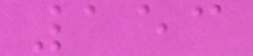153
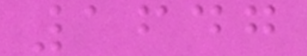1647
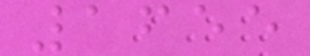1655
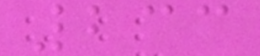233
